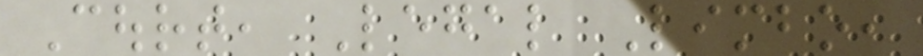Court, Legal Limbo,
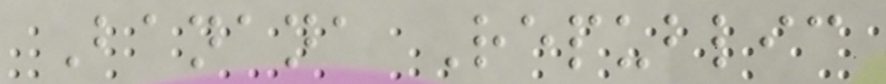Banana Republic
